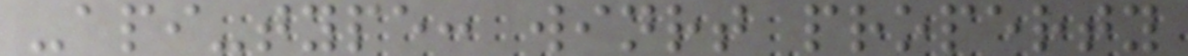-api-type: winrt property
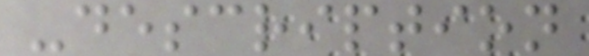-description
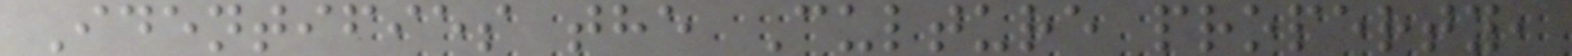Identifies the Culture property,
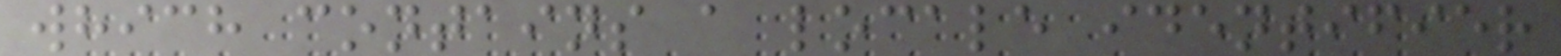which contains a locale identifier
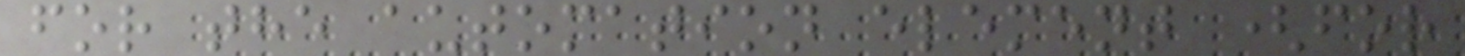for the automation element (for
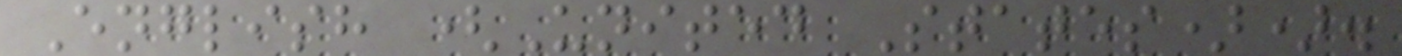English (United States)).
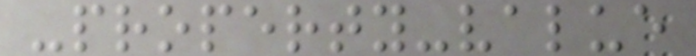-property-value
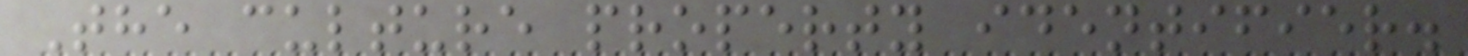The culture property identifier.
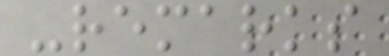-remarks
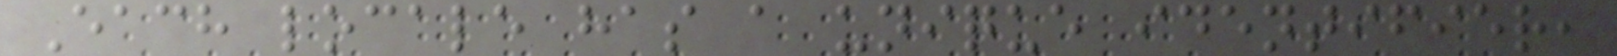Each locale has a unique identifier,
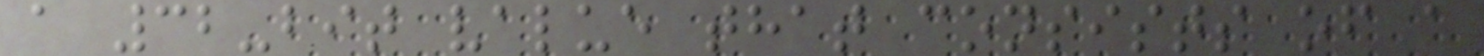a 32-bit value that consists of a
